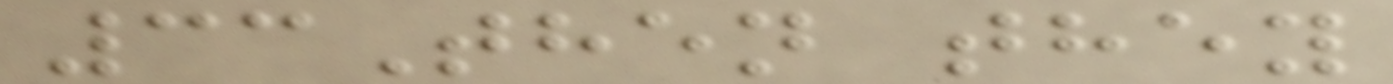33Then they
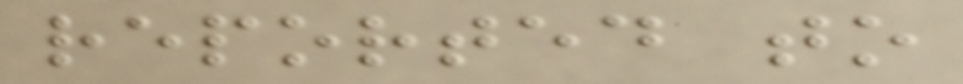reported to
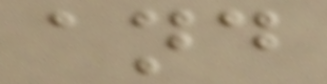and
